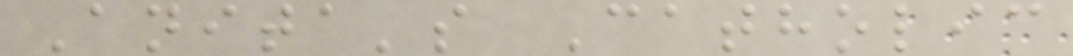Anita's Catholic
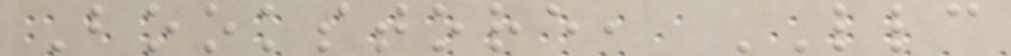Bookstore, LLC
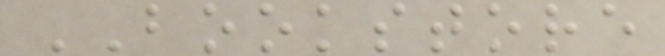BOOKSTORE
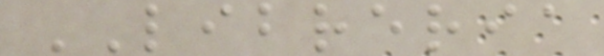LIBRERIA
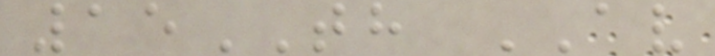15TH AV
